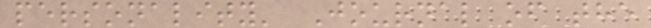personality' Journal of the
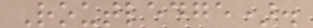Routledge).
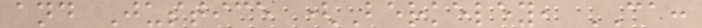and Justice (Berkeley, CA:
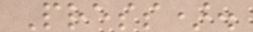Press).
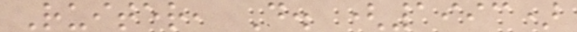Ruiter, D. (1993)
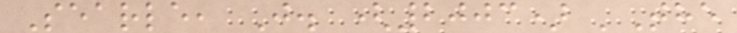Searle, J. (2003) 'The
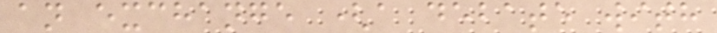an exchange (a debate with
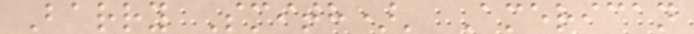Barry Smith)' American
